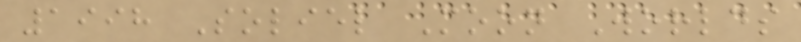1998 Soliel Moon Worlds
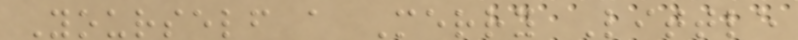Yourself a Merry Little
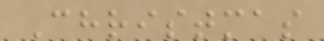Christmas
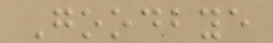Goodbye
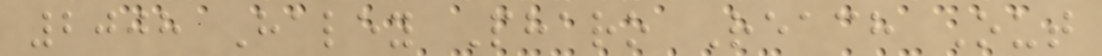2008 Haley Pharo Reach Out
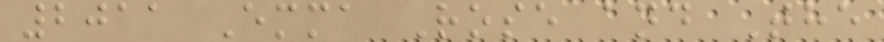2011 Emma Rose and The
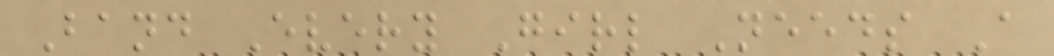Band Every Girl Needs A
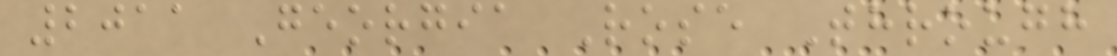2011 Georgia Rose Through
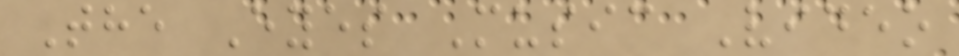The Eyes Music Video
